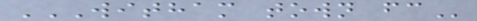WITHAM TOWN FC
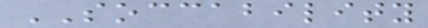SOCCABILITY
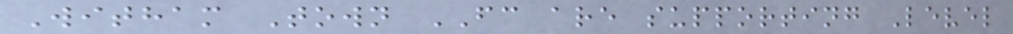Witham Town FC are supporting Level
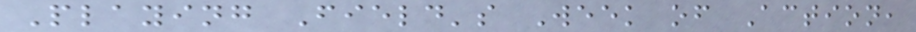Playing Field's Week of Action,
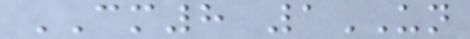CM8 1UN
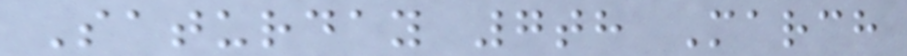Saturday 7th March
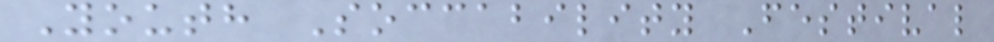Youth Soccability Festival
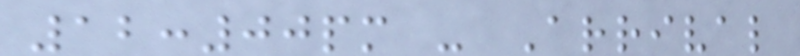12:00pm - Arrival
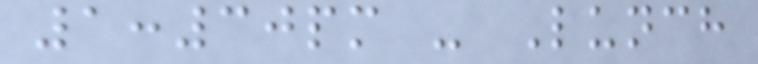1:30pm - Lunch
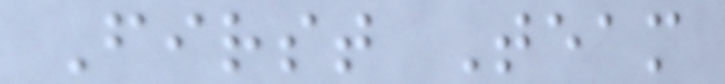First Team
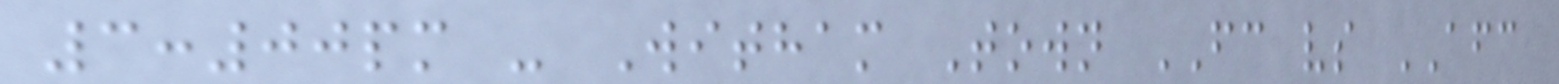3:00pm - Witham Town FC vs AFC
